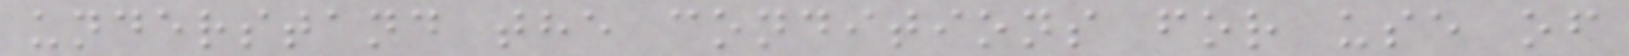understand the conditions for use of
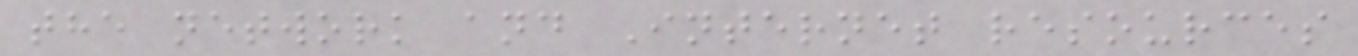the network and Internet resources
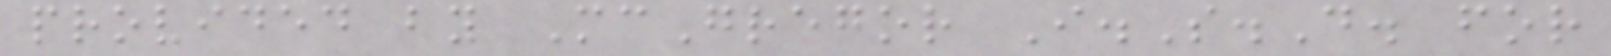provided by McGregor I.S.D. for
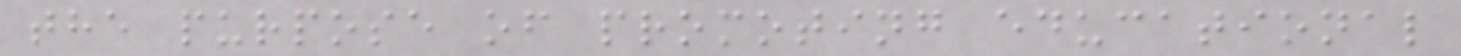the purpose of promoting educational
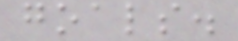goals.
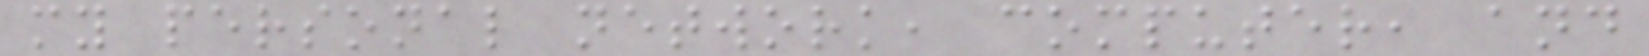my personal network, computer, and
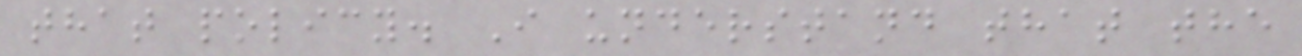that policy. I understand that the
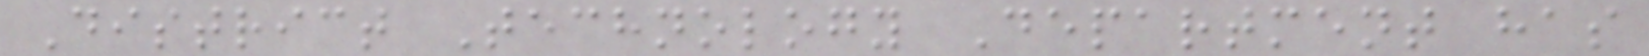District Technology Department has
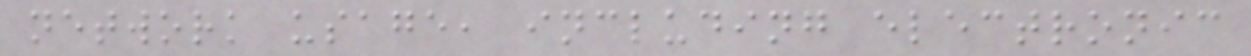network usage, including electronic
